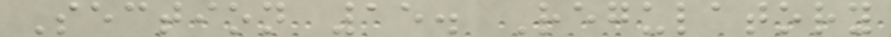Section 15. Regulatory
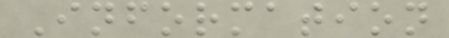Information
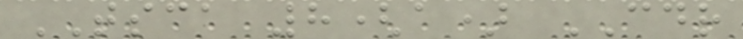TSCA 8(a) CDR
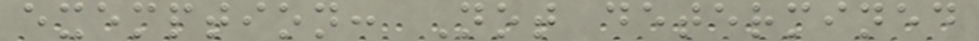exemption: Not determined
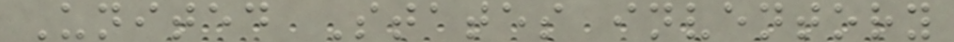United States inventory
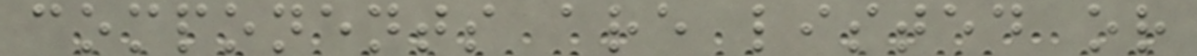components are listed or
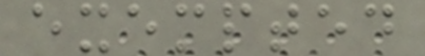exempted
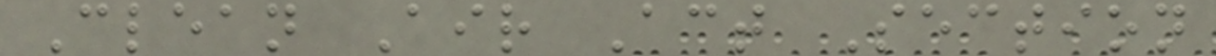Clean Air Act Section
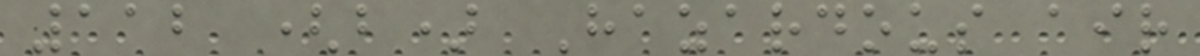112 (b) Hazardous air
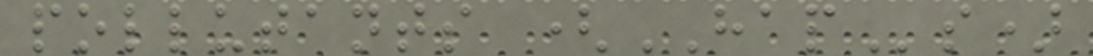pollutants (HAPs)
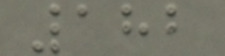182
